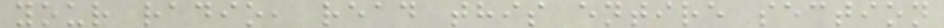your radio, read this entire section
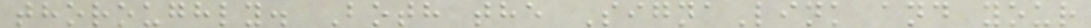thoroughly. Both the SignaLink and your
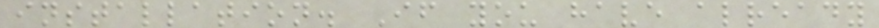installation. If you have already
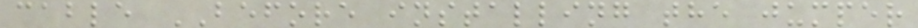cable BEFORE installing the jumper
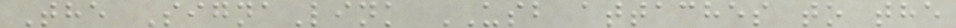The SignaLink USB attaches to the
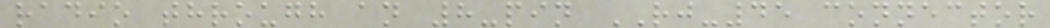radio through an 8-pin RJ-45 connector
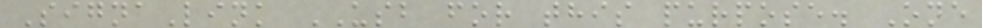SignaLink USB for this purpose. One
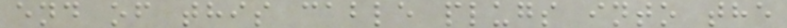end of this cable plugs into the
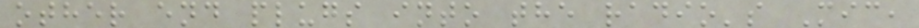other end plugs into the radio's Mic,
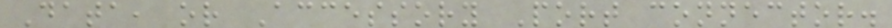Data, or Accessory Port connector.
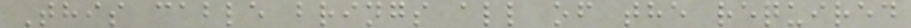This cable brings all of the required
